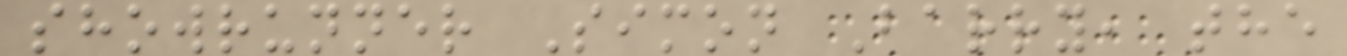showrunner Simon Barry, the
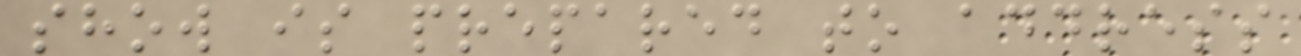show is prepared to address
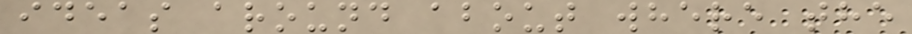ideas around about where the
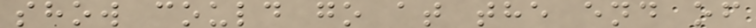show could go at the end of
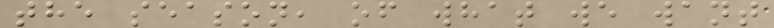the season, of what we want
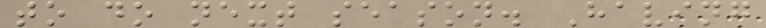to do next season. Having
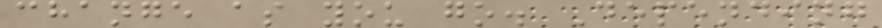change as you go. Depending
